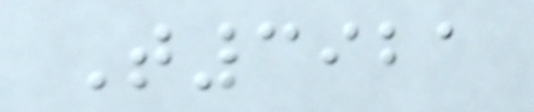T3921
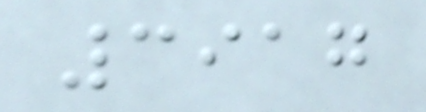3917
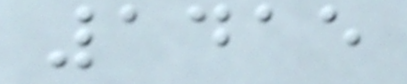1415
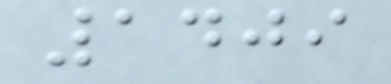1409
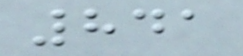841
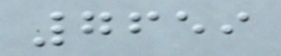7659
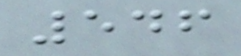546
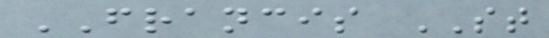FRANCIS ST
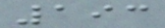193
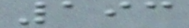193
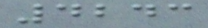4243
